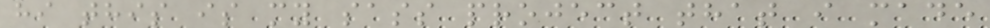hi this is my sass project that i made
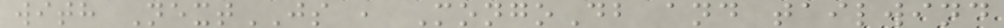with NextJS , MongoDb and tailwind
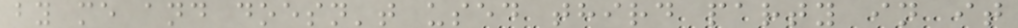by me and doesn't used third party in it
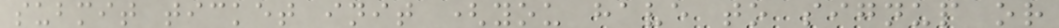submit ticket init (you have to signup or
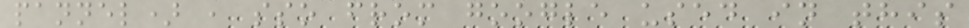pannel) , sso from google used in this
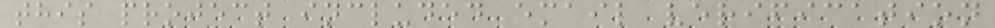this project included email verification
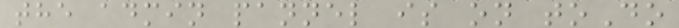the admin pannel is on toDo
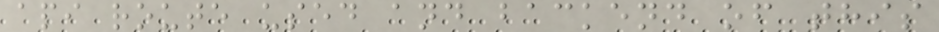api route used and backend of this
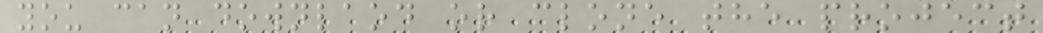you can downlaod or clone the project
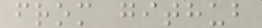from github
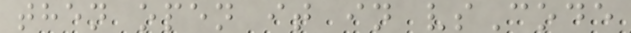then open it in vsCode
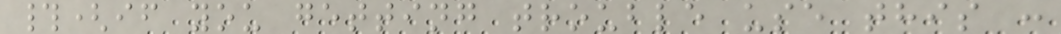#(if you getting trouble use this :
